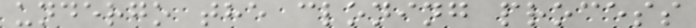undergo the cloning process
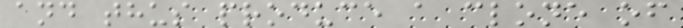and thus produce a clone of
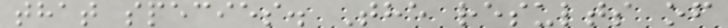that species. The results of
